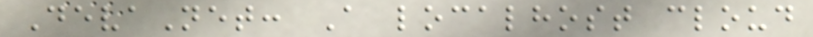DevaNet: A localhost cloud
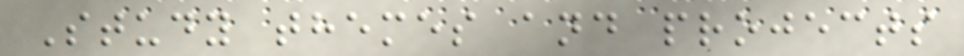Study themes and projects
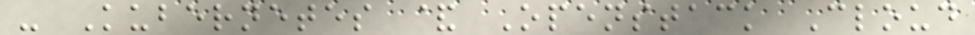- Kubernetes & Openstack Cloud
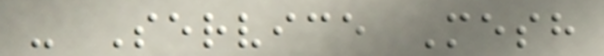- Service Mesh
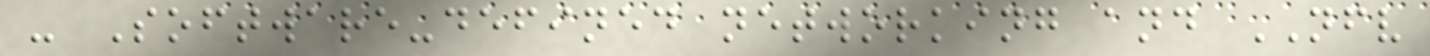- Software-defined networking and NFV
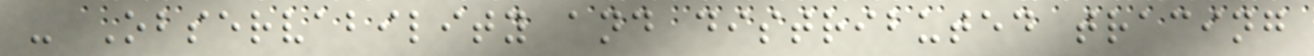- Observability and distributed tracing
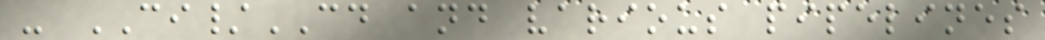- CI/CD and various pipelines
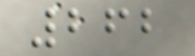262
